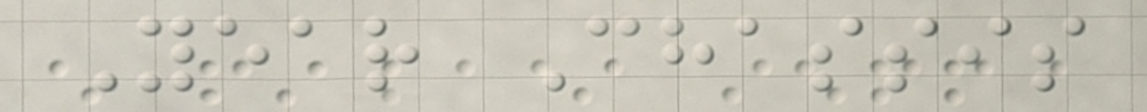Year Chassis
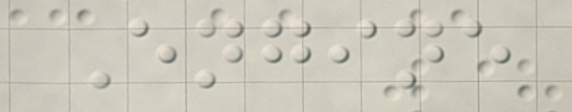Engine
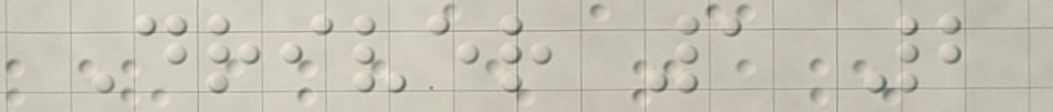Driver 1 2
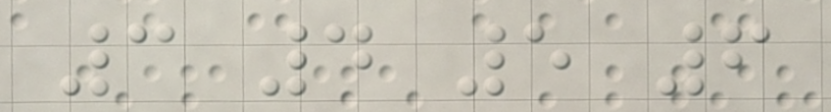3 4 5 6
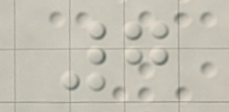7
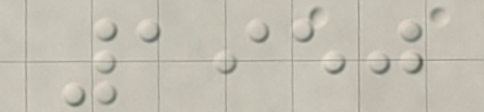1950
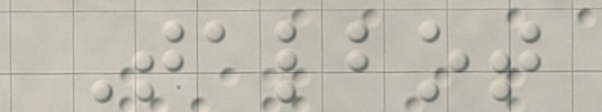Talbot
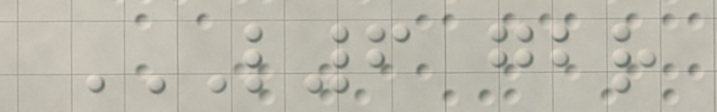L6 GBR
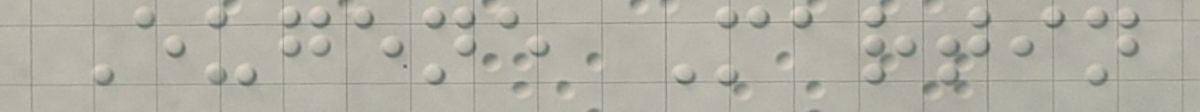Eugene Martin
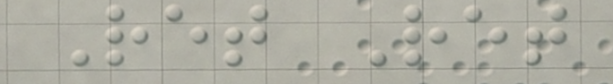Ret Ret
